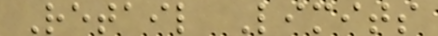Retail Limits
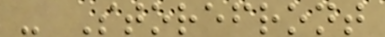- Storefront
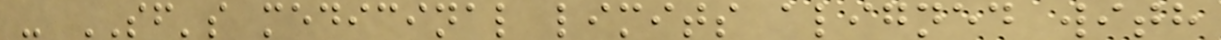- SF's medicinal limits aligned with
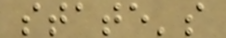state's
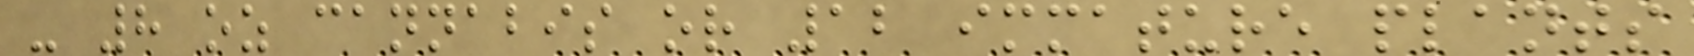- 8 oz cannabis or 12 immature plants
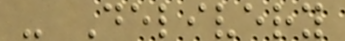- Delivery
